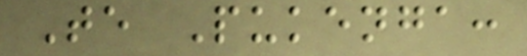Te Pukenga:
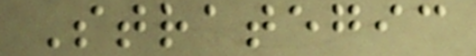Strategic
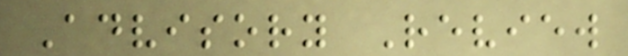Advisory Review
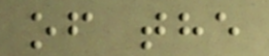of the
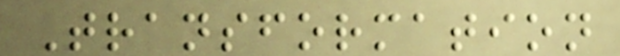Transformation
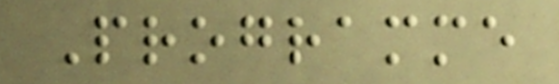Programme
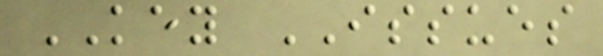KEY ISSUES
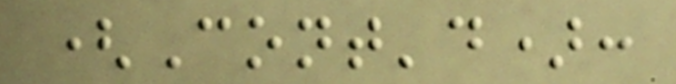(Cont'd):
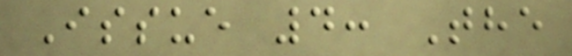Issue 4: The
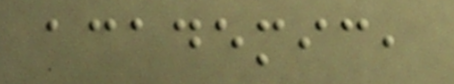academic,
